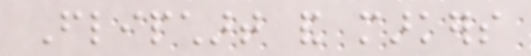Flipchart and markers
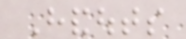Handouts
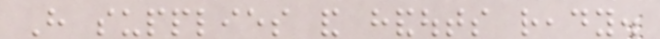Have supplies and handouts ready.
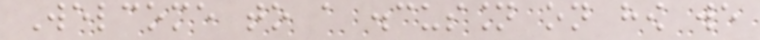Welcome to a discussion on how we
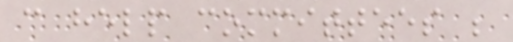can help committees be
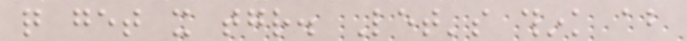quite get it together. Let's think about
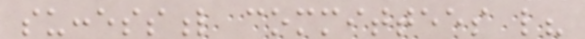successful committees like?
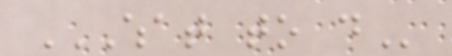WHAT TO DO
